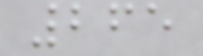265
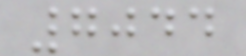7044
